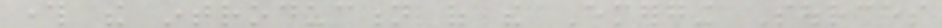through the introduction of the Emerging Sources
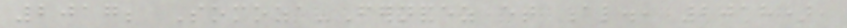2017; Somoza-Fernandez et al., 2018),
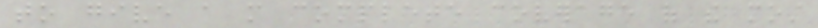to give a more complete coverage of the most
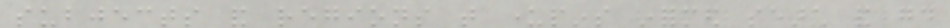subjects and regions that underpins informed search and good
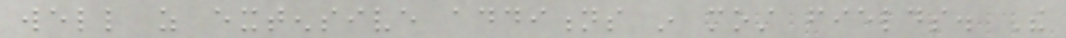well as extensive additions in most fields. The
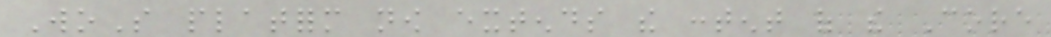WoS platform now extends the content of the Core
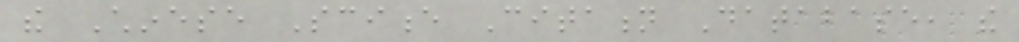the Chinese Science Citation Database, the
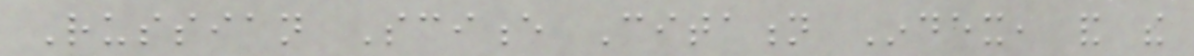Russian Science Citation Index, and the
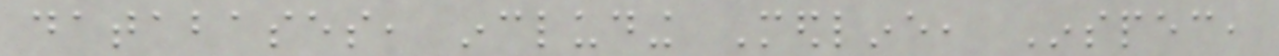databases, including Medline, Inspec,
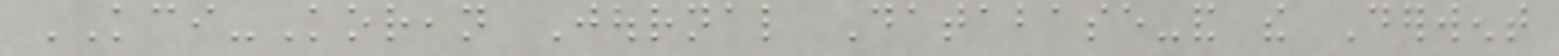KCI-Korean Journal Database-and the Derwent
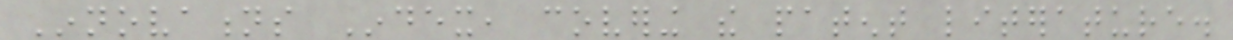Innovations Index, covering the patent literature.
